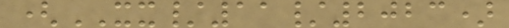(XX/11/2023)
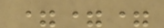===
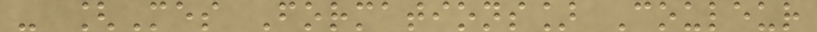- [Mes Formations] Couleur
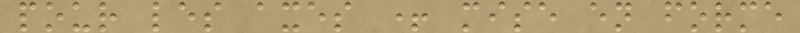pour les axes + mise en forme
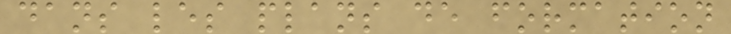dans les plans de formation
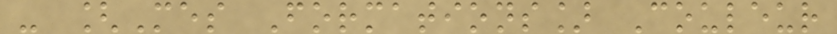- [Mes Formations] Couleur
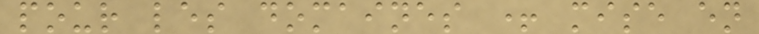pour les domaines + mise en
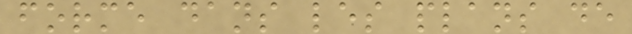forme dans les plans de
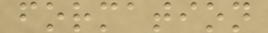formation
